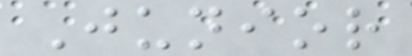Junior
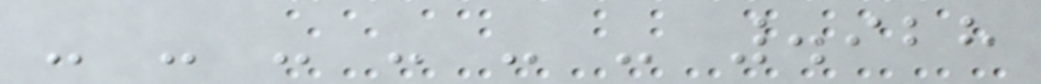- - - - - - .928
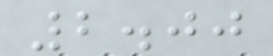2.00
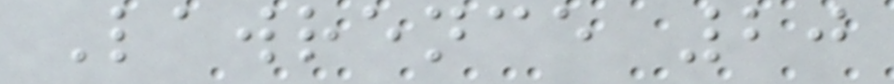Lawrence 20
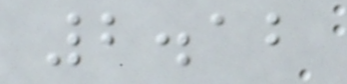2.12
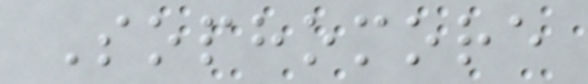Sophomore
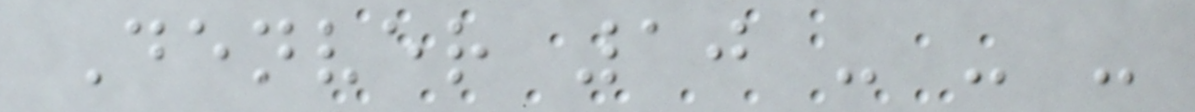Denver 10 - - -
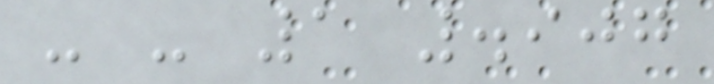- - 1 .907
